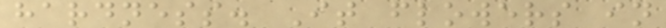hardness. It flowers in
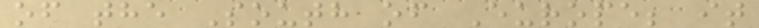of the South of Europe; it
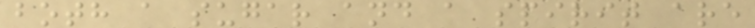both a sugar and a spirit are
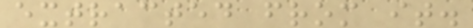extracted from it.
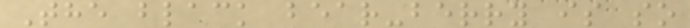The black bear-berry is so
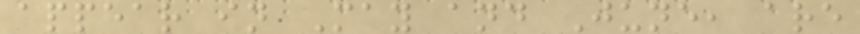appear in May and June, are
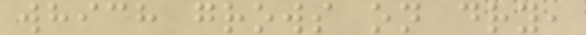which grows on dry,
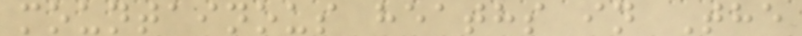mountainous heaths in The
